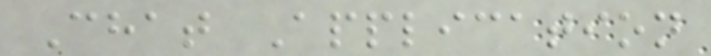Chat Application
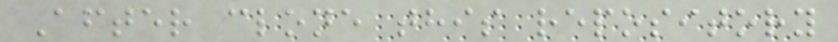After clone this repository
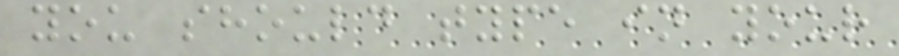you should type in your
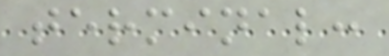terminal:
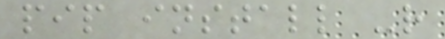pip install -r
